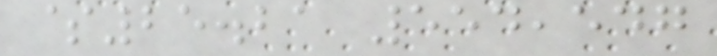$25.21 554,547
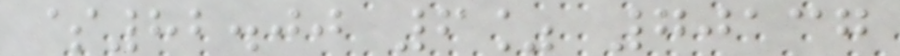$82.00 6% 70137
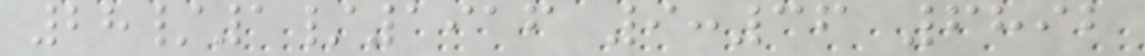28/1/1916 9:36 6892
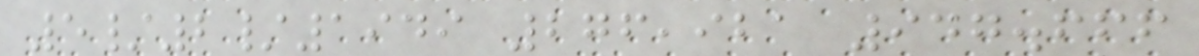5/2/1949 276,921 947.666
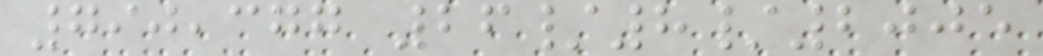790,377 26/8/2005
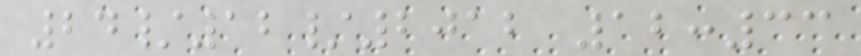24/12/2012 12:33
